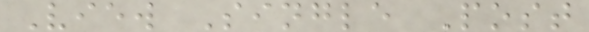View Single Post
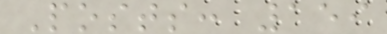Posts: 159
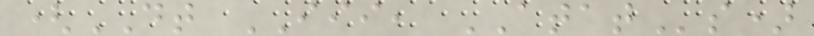(DT III, ATATs)
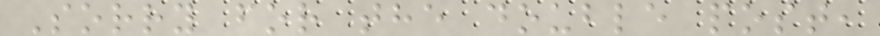Sorry for the double post,
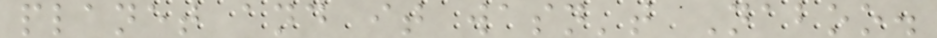planet and it wasn't Naboo.
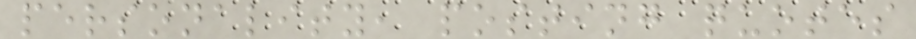personality, posting quotes
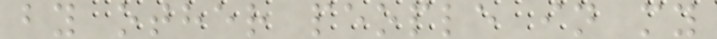by other people in my
